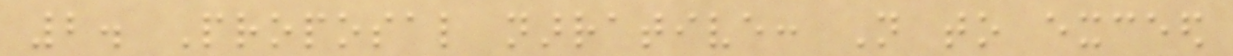2. Proposal narrative: Not to exceed
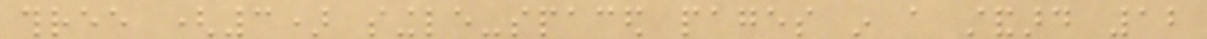three (3) single-spaced pages in a standard 12
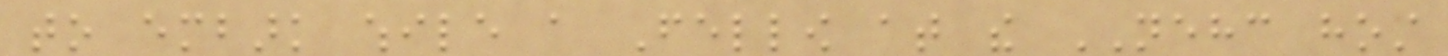to embark while a Fellow at the NEHC host
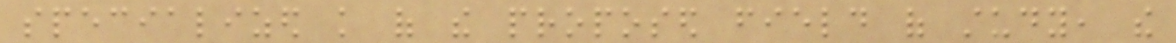specialized knowledge of the proposed field of study, the
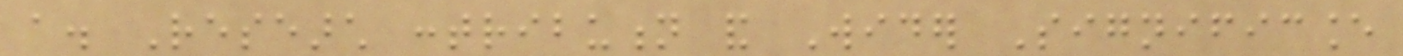a. Research contribution and Wider Significance
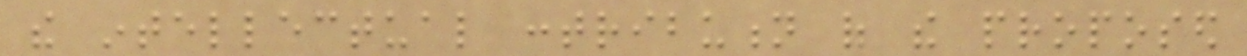the intellectual contribution of the proposed
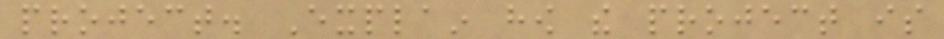project. Explain how the project is
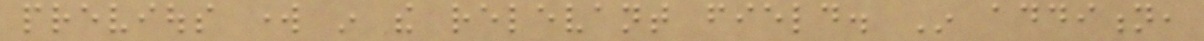previous work in the relevant field. In addition,
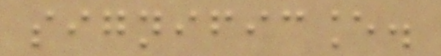significance.
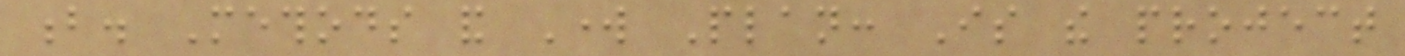b. Methods and Work Plan: Is the project
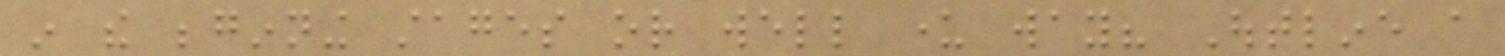in the beginning stages or well under way? Outline a
